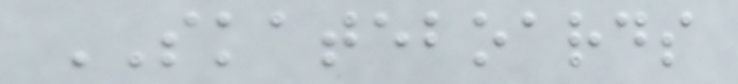SKATEBOARDS
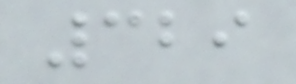329
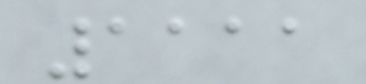1111
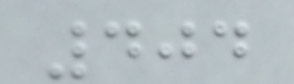404
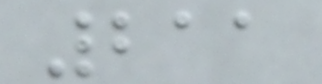211
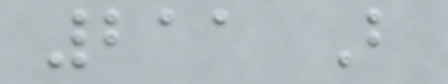211 B
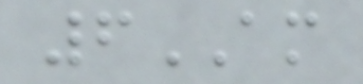6AM
